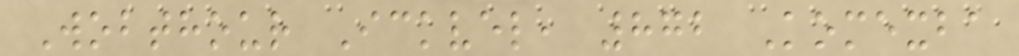Wobthour Ickvel, 872 Komexba
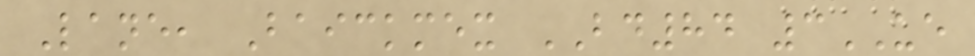Lane, Baickmex BD84 3UE
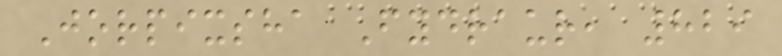Jorpixsha Fydraur, 829
